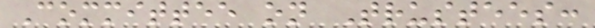Committee on Trustees:
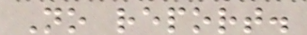No report.
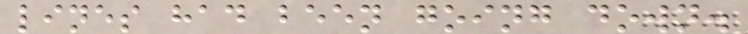lines had been going down.
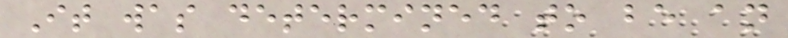It was determined to be an
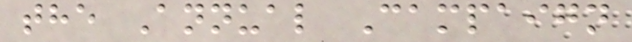the Annual Campaign
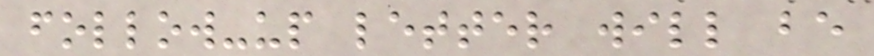follow-up letter will be
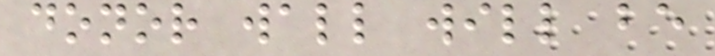donor wall will be
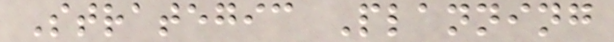Strategic Planning
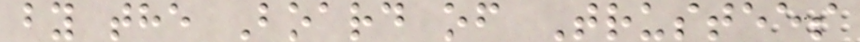by the Board of Trustees
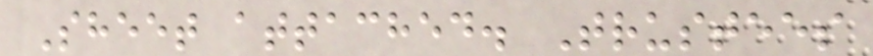Sheet attached. Trustees
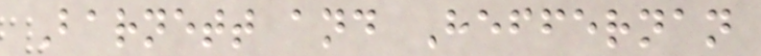Barnett and Heffernan
